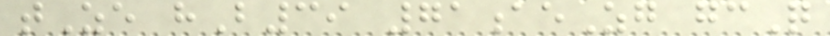tZe hB39 71aeZg gcQ
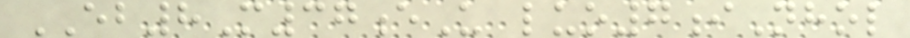EB8M37eU luo7iNhol
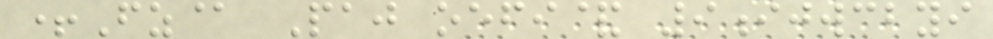+Fz@ Paj oefi& 9ijwcbyi
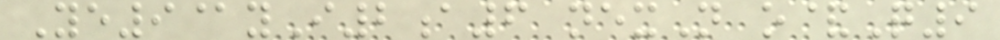Ye9@yI2a6 nexN o&Q9
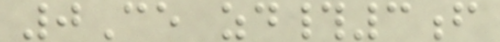0Ce zd#3f
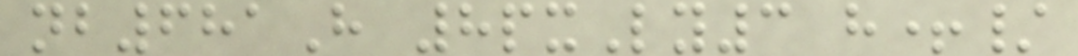nb681H 8pxLy3 h+/
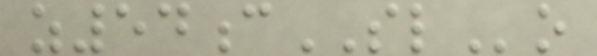z54cSLo
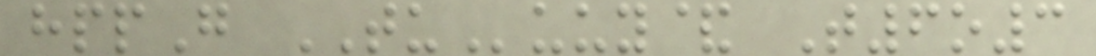hppG TUuuy& T6o3
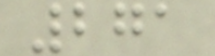271
